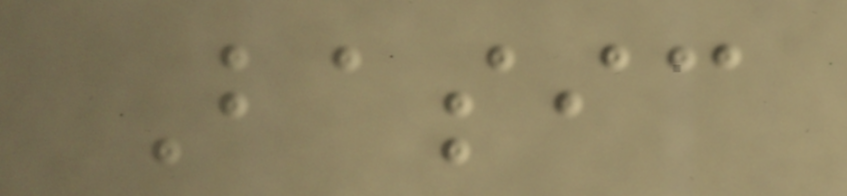Basic
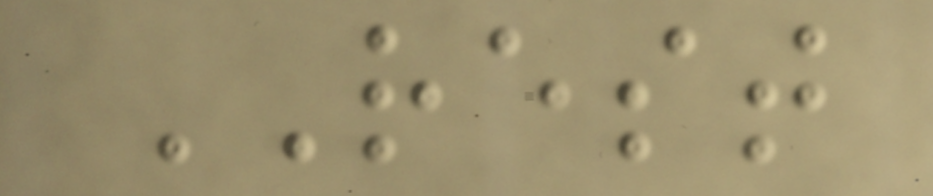REST
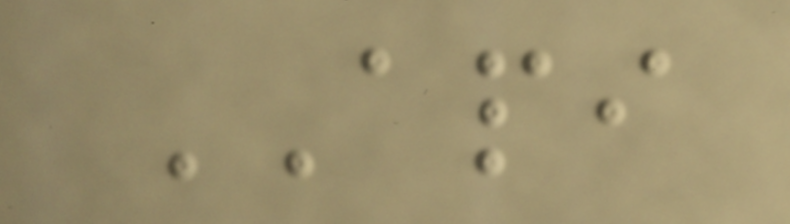API
